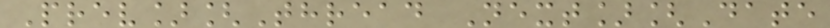Prev][Thread Next][Date
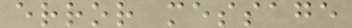error message
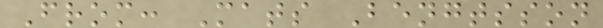From: Mats Bengtsson
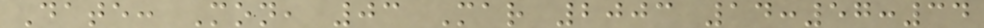Date: Mon, 03 Mar 2003 14:57:34
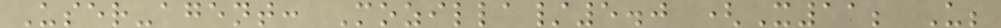User-agent: Mozilla/5.0 (X11; U;
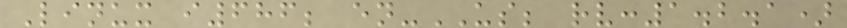Linux i686; en-US; rv:1.2.1)
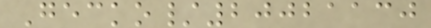Gecko/20021130
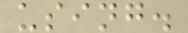using.
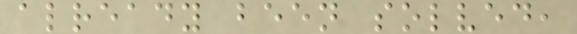already been solved,
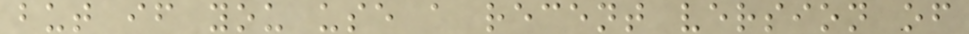but if you use a recent version of
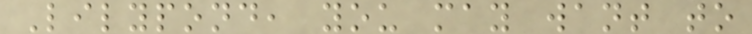Lilypond, you may want to
